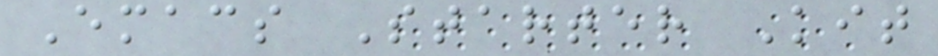Emacs Starter Kit
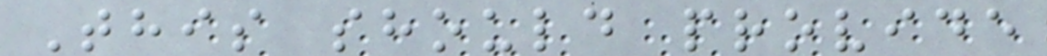This should provide
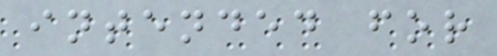intended for
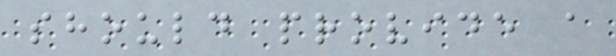should provide a
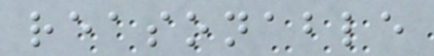reasonable
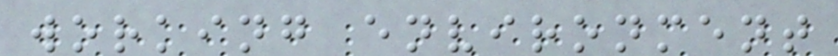working environment
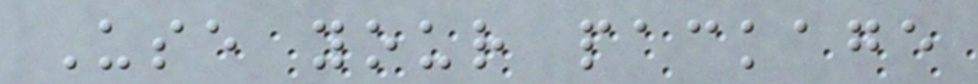Use your package
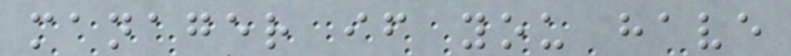manager if you have
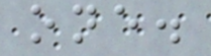one.
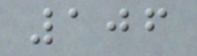106
